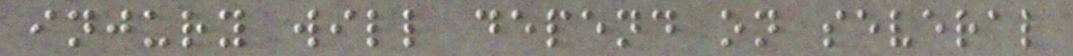injury will depend on several
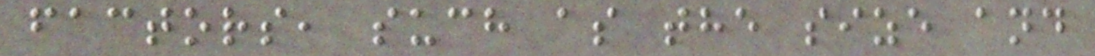factors, such as the size and
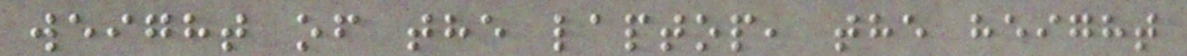weight of the laptop, the height
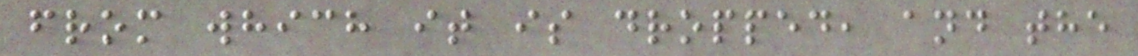from which it is dropped, and the
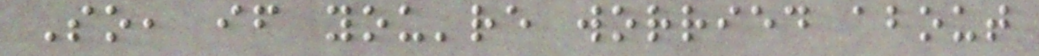So, if you're worried about
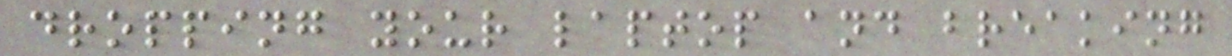dropping your laptop and breaking
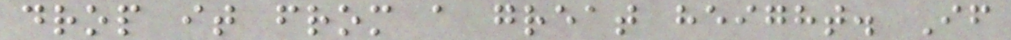drop it from a great height. If
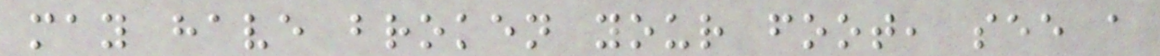may have broken your foot, see a
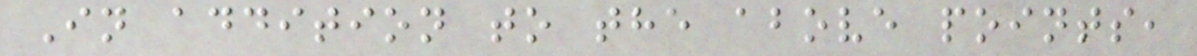In addition to the above points,
